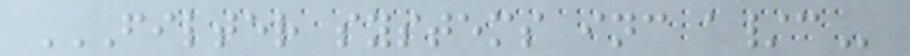FILTER SYSTEMS INC A/C
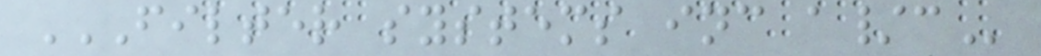FILTER SYSTEMS INC A/C
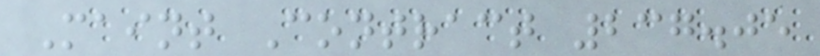Maint Contract 237.05
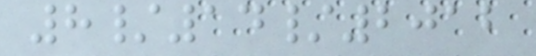8/14/2012
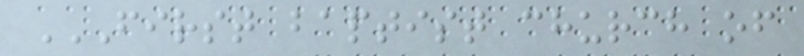FIRST BAPTIST CHURCH OF
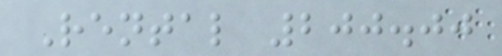Rental 200.00
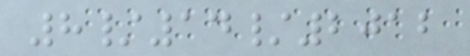8/14/2012
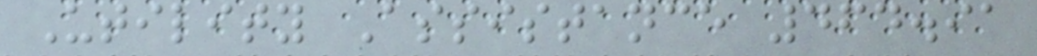Utility Assistance 464.91
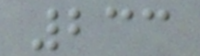233
